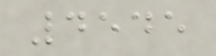4545
